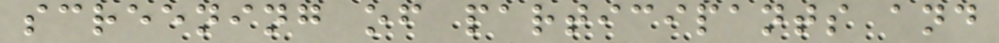screening of participants and
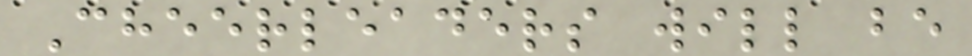Cheerleaders will be
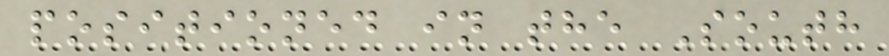positioned in the South
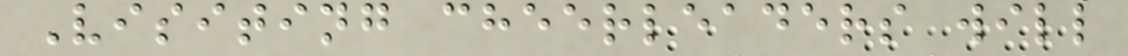Visiting cheerleaders will
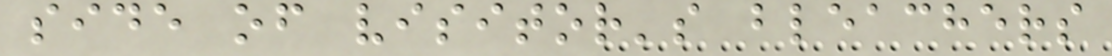side of visitor's bleachers
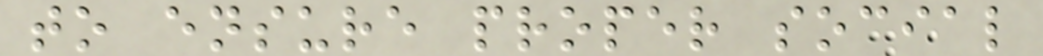to ensure proper social
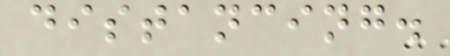distancing.
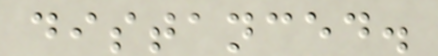distanced.
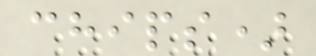chips)
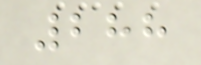288
